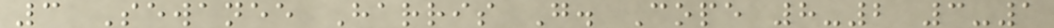3 Sewanee Harris G. Cope 8-2 3-1
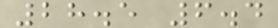28.5 6.4
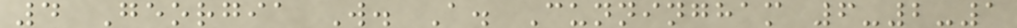4 Georgia W. A. Cunningham 6-2-1
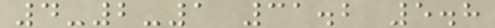4-2-1 31.2 5.8
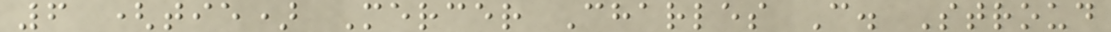6 (tie) Mercer Charles C. Stroud
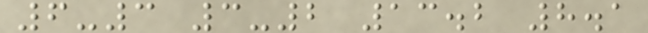6-3 3-2 13.2 8.1
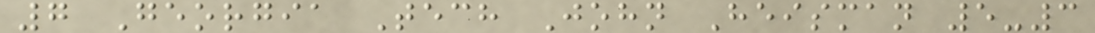7 Georgia Tech John Heisman 5-3
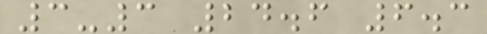3-3 24.6 6.3
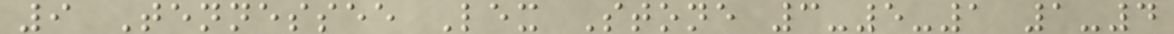9 Tennessee Lex Stone 3-5-1 1-4
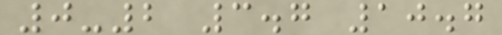0-2 3.7 10.7
